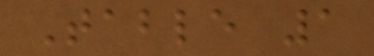Table 1
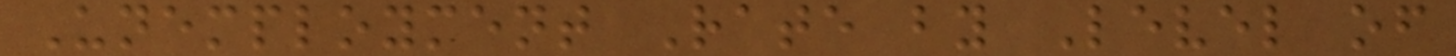Unemployment Rate by Level of
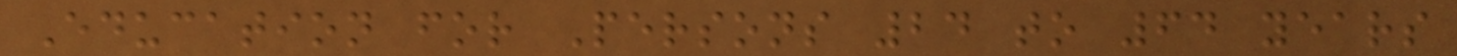Education for Persons 24 to 64 years
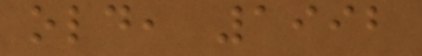old, 1992
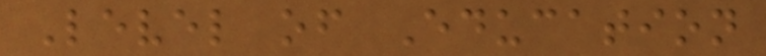Level of Education
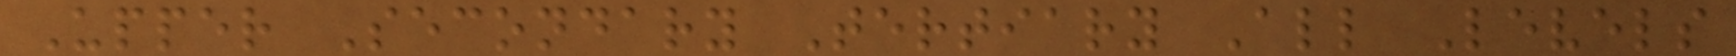Upper Secondary Tertiary All Levels
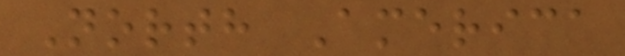North America
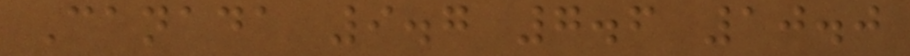Canada 9.7 7.6 10.0
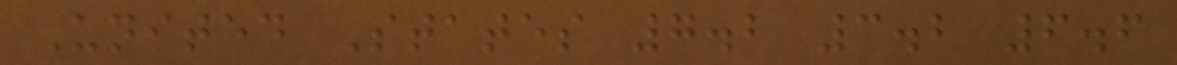United States 7.2 3.2 6.6
